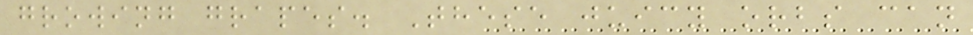growing grapes. These juicy orbs can
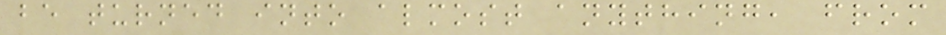be turned into almost anything, from
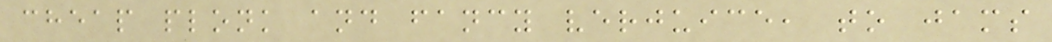cheap plonk and fancy verjuice, to jams
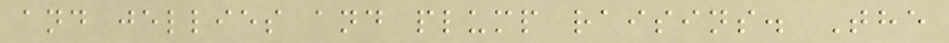and jellies and plump raisins. The
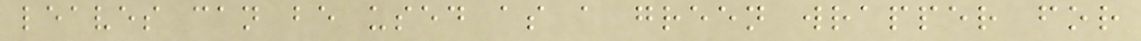leaves can be used as a green wrapper for
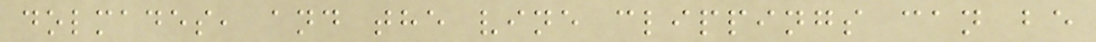dolmades, and the vine clippings can be
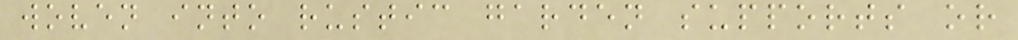woven into rustic garden supports or
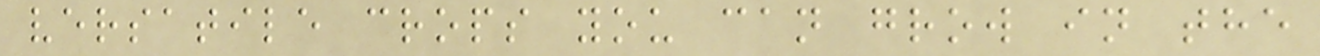versatile crops you can grow in the
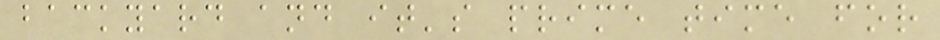backyard and it's prime time for
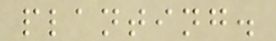planting.
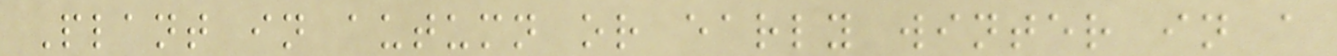Plant in autumn or early winter in a
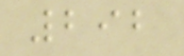292
